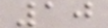10
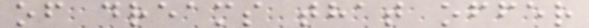of dreams that offer
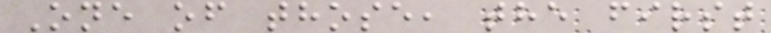One of those, the first
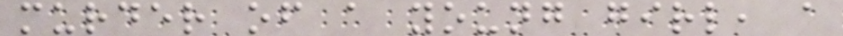murder of a young girl, a
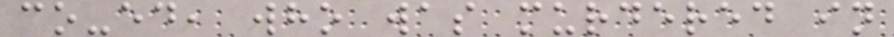co-ed, who was murdered in
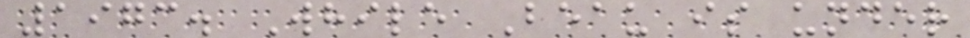1973. While Beau is under
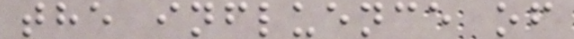the influence of
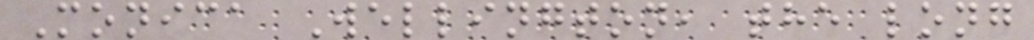Monica Wellington, the long
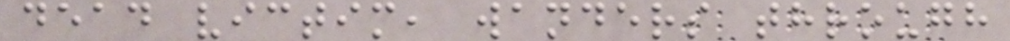dead victim, wanders through
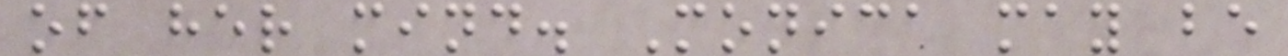of her mind. Monica may be
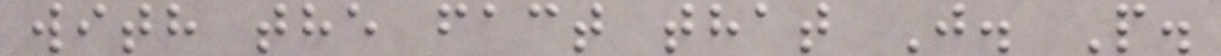with the fact that J. P.
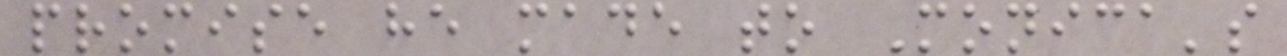promise he made to Monica's
